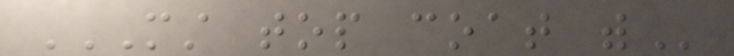MUST TOP COAT WITH
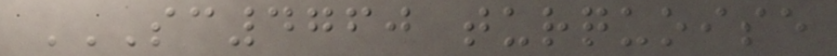SC4760 TURQUOISE
